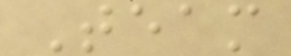Team
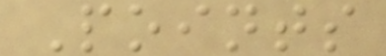Points
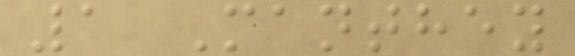1 Manthey
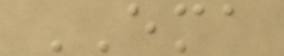EMA
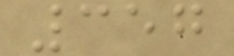357
